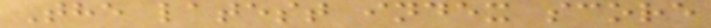The latest index score
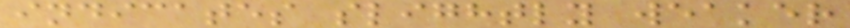indicates slightly weaker
